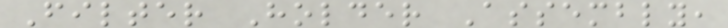Filter Holder Assembly,
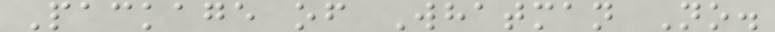Package of Whatman No.
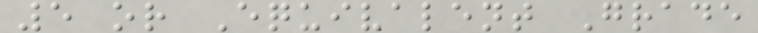5 or Equivalent Grade
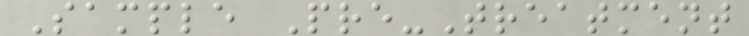Sample Pre-Treatment
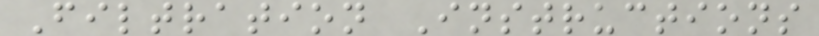Filtration Instructions
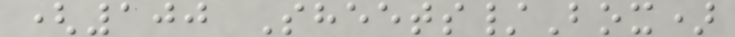(100 Sheets/Box)
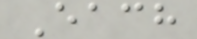Each
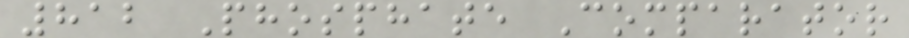812 Phosphate Comparator
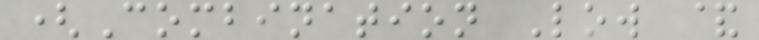(Combination Low &
